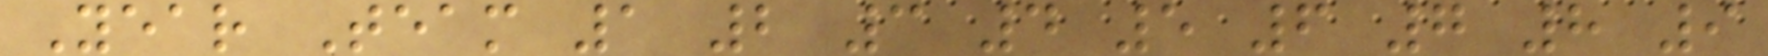Year Team 1 2 3 4 5 6 7 8 9
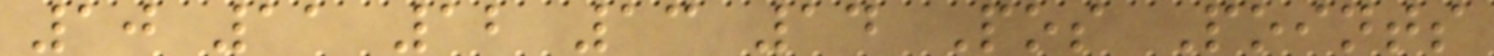10 11 12 13 14 Pos Points
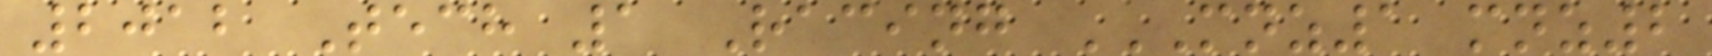2012 Tech 1 Racing MNZ1 MNZ2
